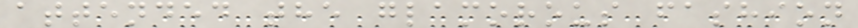attended the glamorous fashion
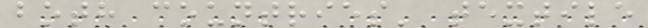both countries' textile
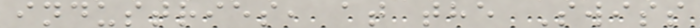industries, at the Swiss
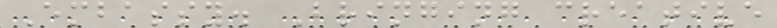Embassy. Bringing creative
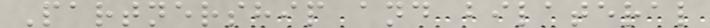Partnership and bilateral
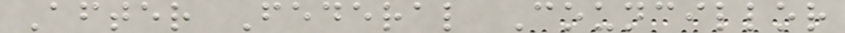After Federal Councillor
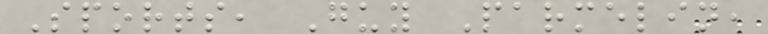Sports, Guy Parmelin,
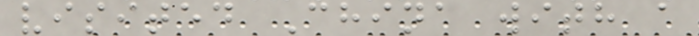visited China with a
